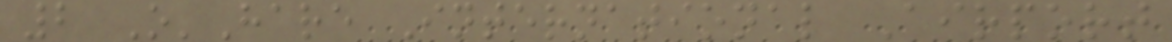2 O'Hare International Airport
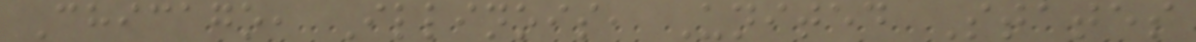Chicago, Illinois, United States
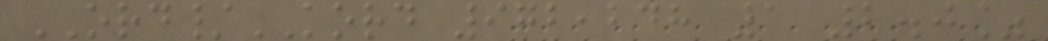ORD/KORD 972,248 1 2.0%
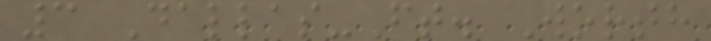3 Dallas-Ft. Worth
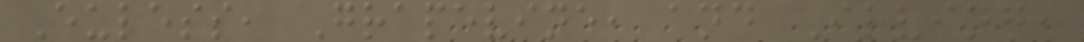Euless, Grapevine, and Irving,
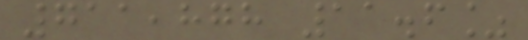711,878 11.6%
